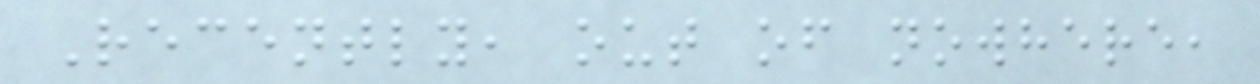Recently, out of nowhere,
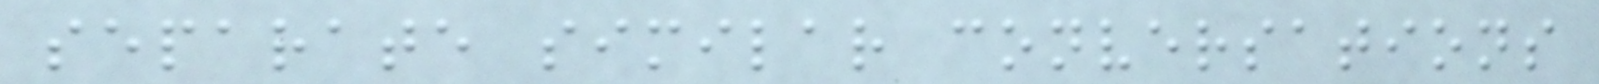separate similar conversations
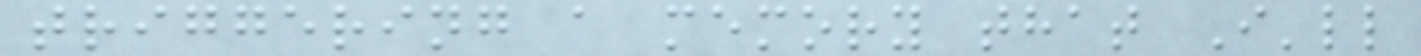triggering a memory that I'll
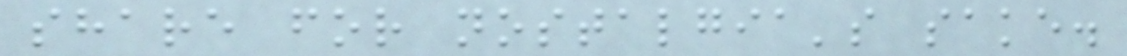share for nostalgia's sake.
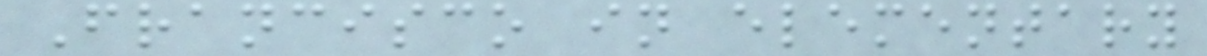Francisco in elementary
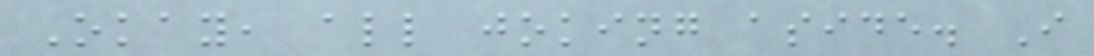Okay, all joking aside. I
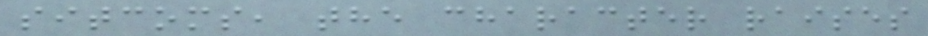sitcoms, the character raises
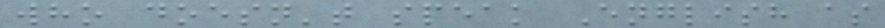who doesn't speak English as
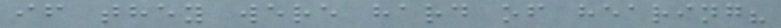if they were hard of hearing?
